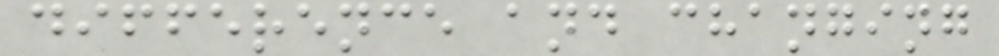difference and changing
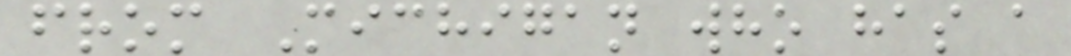from Michigan who has a
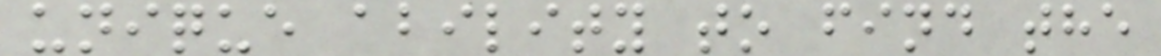unique ability to find the
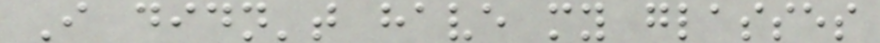I didn't have my glasses
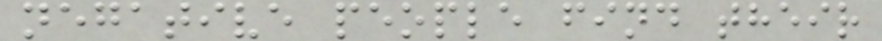negative people find their
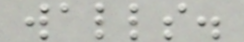walls.
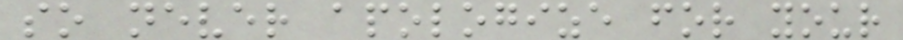so never apologize for your
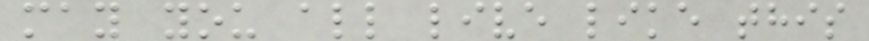may you all live like this
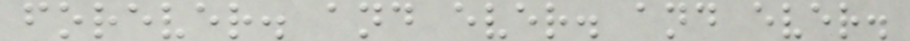forever. and ever. and ever.
